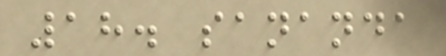18. sananda
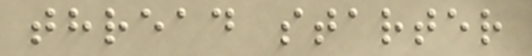thread starter
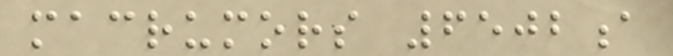macrumors 6502a
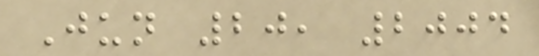Jun 20, 2004
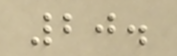20.
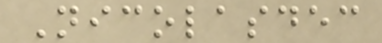Nicolasdec
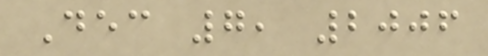Dec 7, 2006
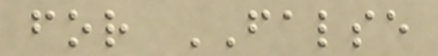for FALSE
